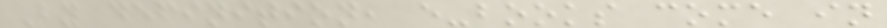By definition, e-books come in
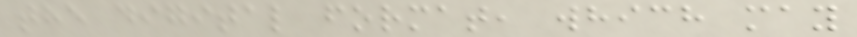the digital format, which may
